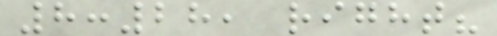8:28, right?
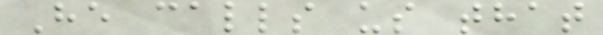He calls us that
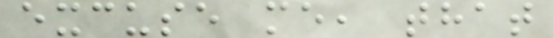excuse me, that
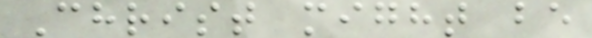Christ might be
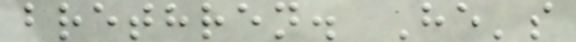brethren. He's
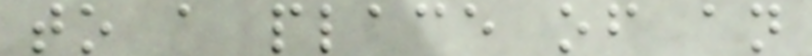to a place of an
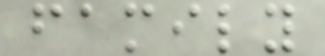family
